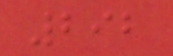292
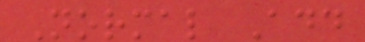Normal Add
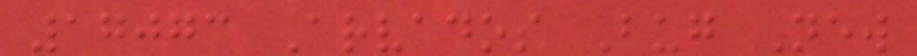17073 Arvados Bug New
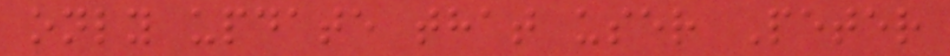only update that user Peter
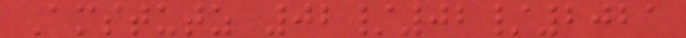Amstutz 02/02/2021
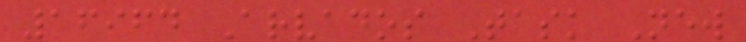16964 Arvados Task New
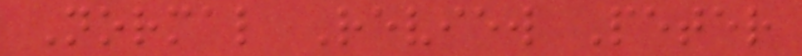Normal Review Peter
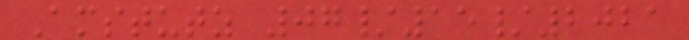Amstutz 07/15/2021
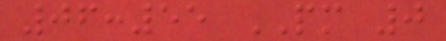06:55 PM 0
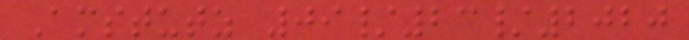Amstutz 09/23/2020
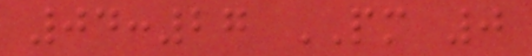04:27 PM 0
